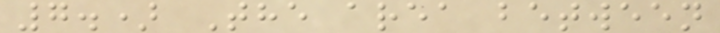7.) The area between
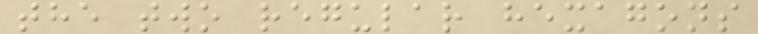the two regular hexagons
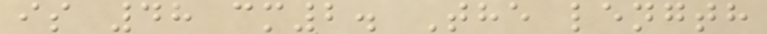is 48 cm2. The length
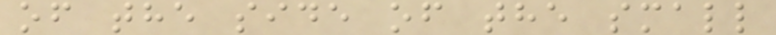of the side of the small
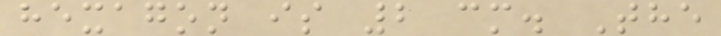hexagon is 2 cm. The
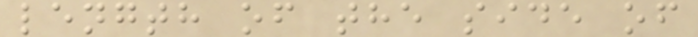length of the side of
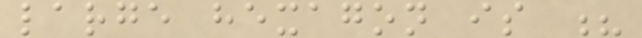large hexagon is ?
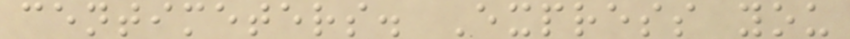centimeters. Express you
